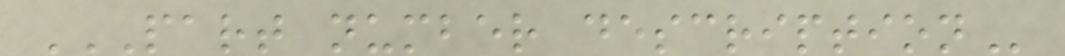PART NUMBER DESCRIPTION
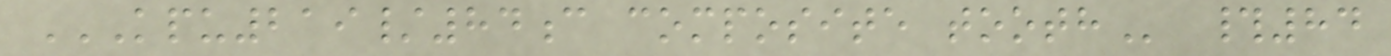KPU219/84C COMPOSITE TOOTH #84
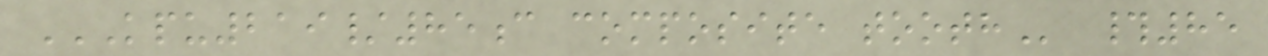KPU219/85C COMPOSITE TOOTH #85
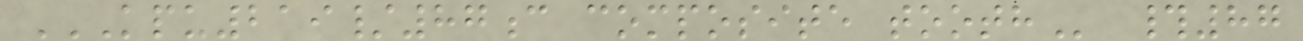KPU219/87C COMPOSITE TOOTH #87
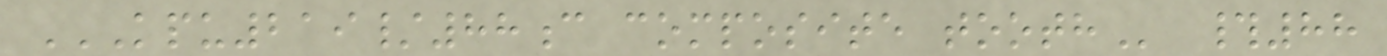KPU219/88C COMPOSITE TOOTH #88
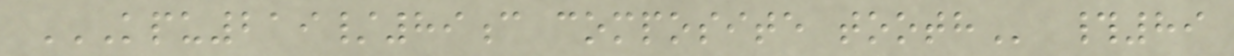KPU219/89C COMPOSITE TOOTH #89
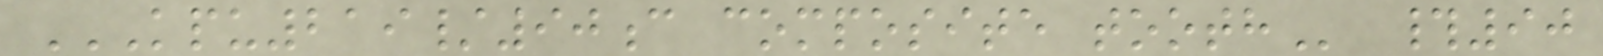KPU219/90C COMPOSITE TOOTH #90
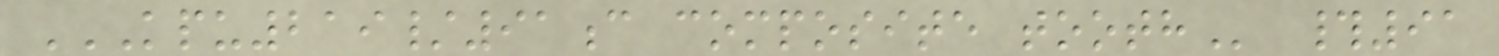KPU219/91C COMPOSITE TOOTH #91
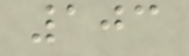103
